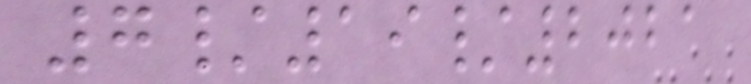7/19/2021
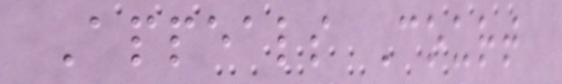Appeals Court
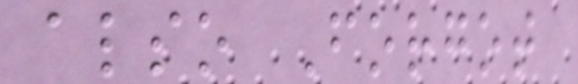also Forgot
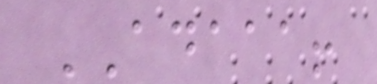ADAAA!
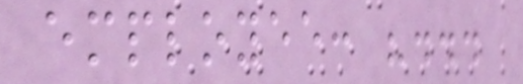employee: "...
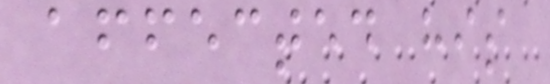affected his
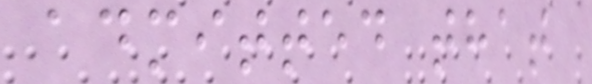admitted that
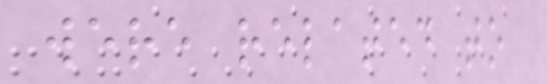were related to
